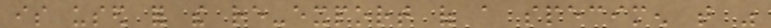is used for the re-export of a specimen that was
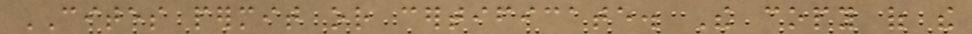CITES permit or certificate. The copy of the
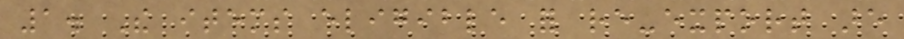1. The items eligible for re-export are
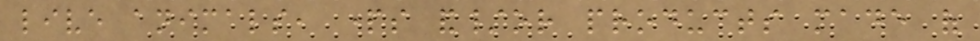live animals, parts and/or products made of
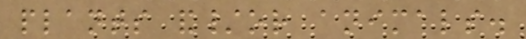plants and/or animals.
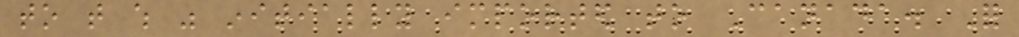to that which was initially imported to Canada. For
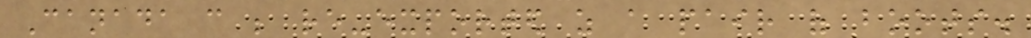Canada can be re-exported as a pair of boots.
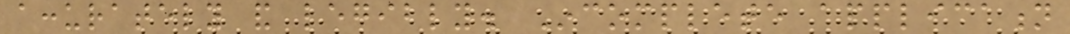accurately and legibly. Incomplete application
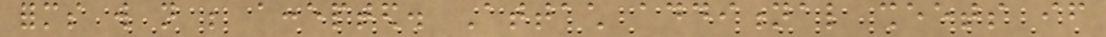forms will not be accepted. Attach additional sheets if
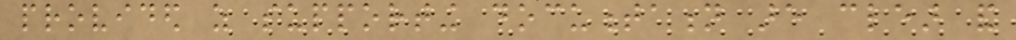provided as supporting documentation are clear and
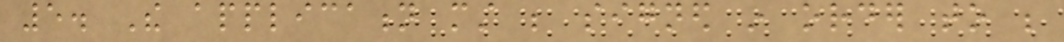5. The application must be signed in order to be
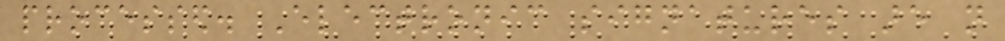processed. Electronic signatures are not
